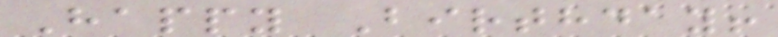Happy Birthday!
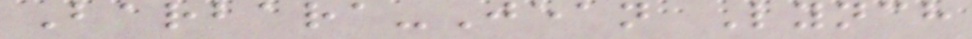Barbara-Jean Lynch
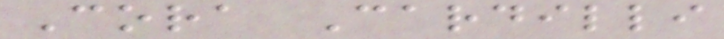Cora Cardilli
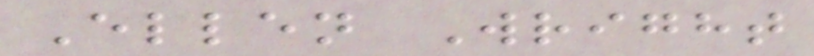Ellen Wright
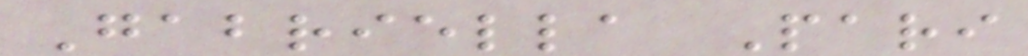Gabriella Pari
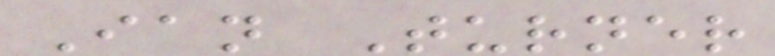Ian Turner
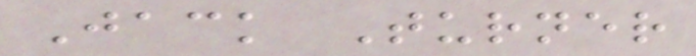Jack Turner
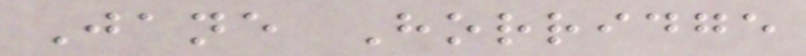Jane Horridge
